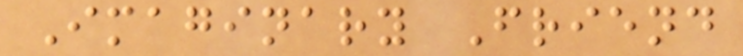Imaginary Friend
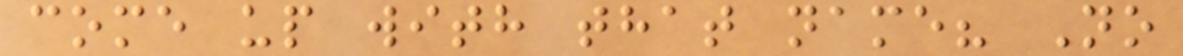come up with that name? No
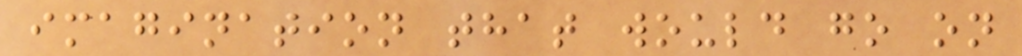imagination that would go on
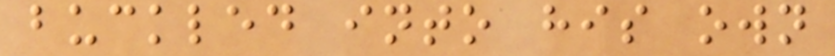buckled into his own
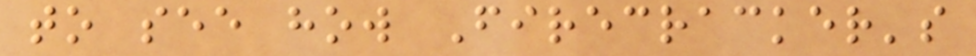to see how Firecracker's
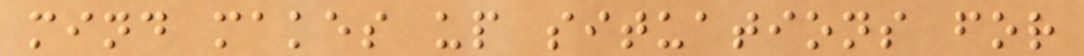mind makes up situations for
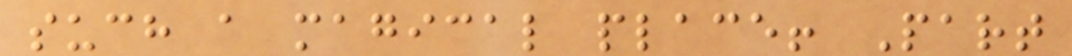such a magical place! Part
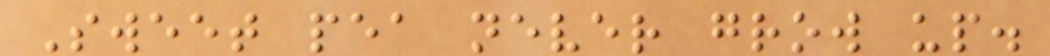Sweet pea never grow up.
